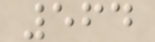564
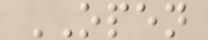OPEN
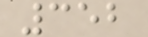352
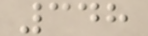348
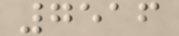7516
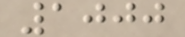1000
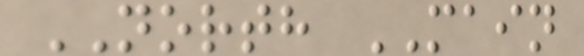NORTH MAIN
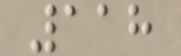118
